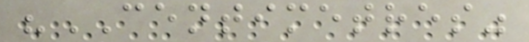"CENTIMETRES"
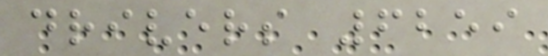drivers 6259
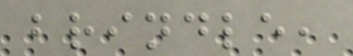brindle,
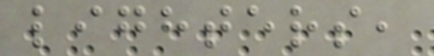lighters,
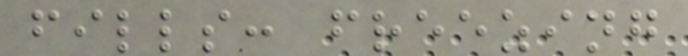fills: freezing
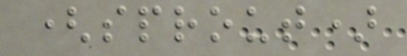(sprout)
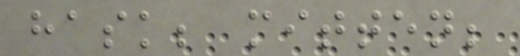hask; mitten;
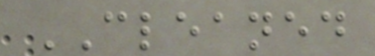CLEANED
